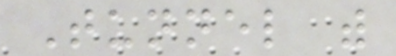Tunnel with
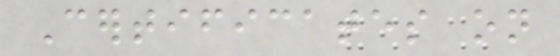Certificates on
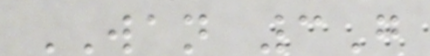WAN 3G
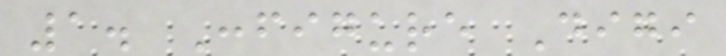1. Configure Digi
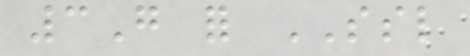3G for SSL
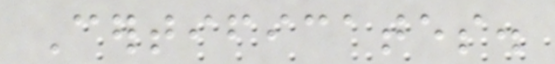Certificates.
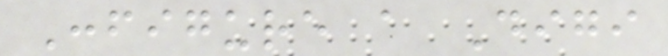Configure a Digi
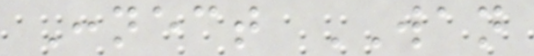Connect WAN
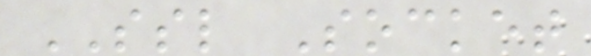SSL Socket
